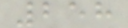258
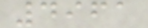4961
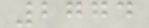2774
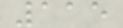115
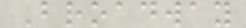Broadway
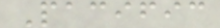Pacific
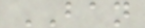BAN
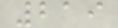219
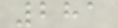281
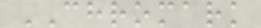CHROMARK
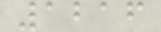1216
